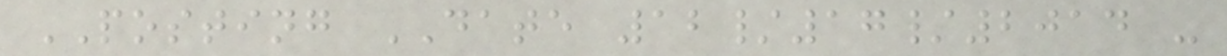POSTING DATE 12/17/2014 -
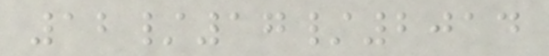12/17/2014
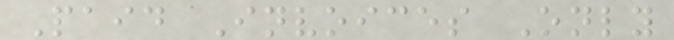Paid Invoices Only
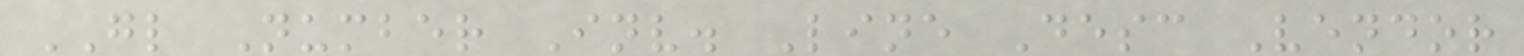GL Number Inv. Line Desc Vendor
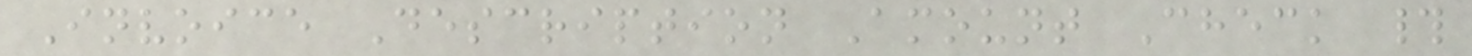Invoice Description Amount Check #
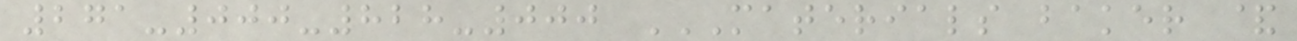271-000-828-000 MATERIALS BAKER &
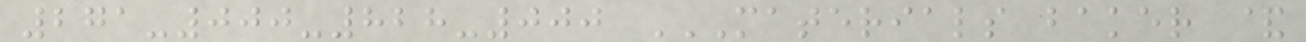271-000-828-000 MATERIALS BAKER &
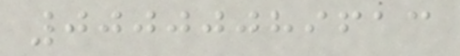00000089613
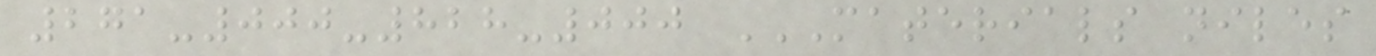271-000-828-000 MATERIALS NILES
